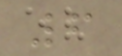6
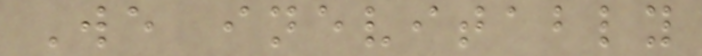We inevitably
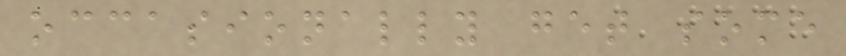occasionally get some
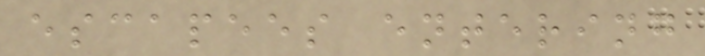escapees entering
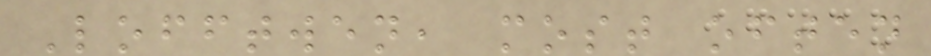Lofftwen, most often
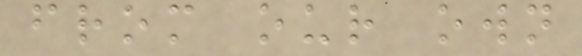from our own
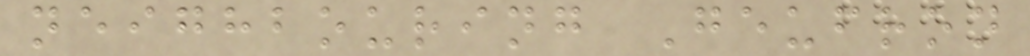neighbouring Geufron
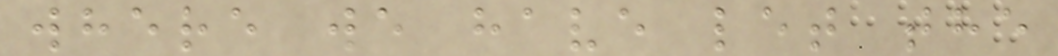where we have let the
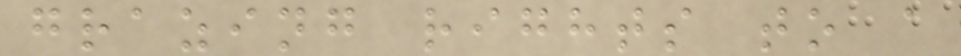grazing rights to a
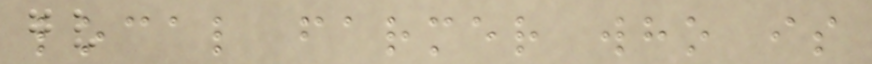local farmer who is
